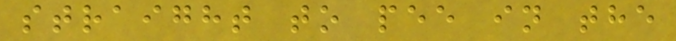straight to pee in the
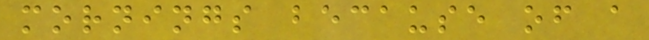mornings because of a
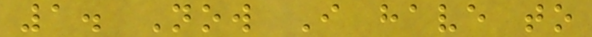1. Now I have to
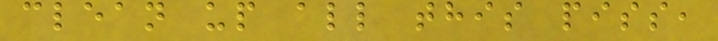clean up all this piss,
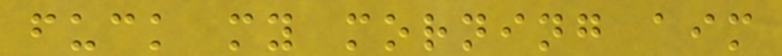fuck my morning aim
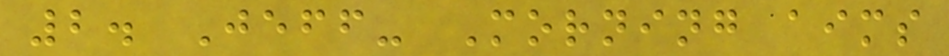2. Jeff- Morning aims
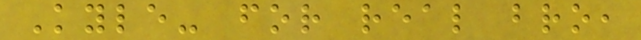Kyle- for real bro,
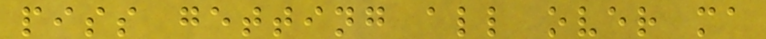piss getting all over ma
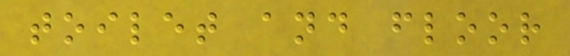toilet and floor
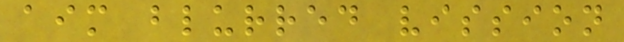aim blurred vission
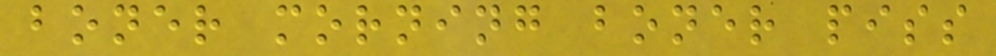boner morning boner piss
